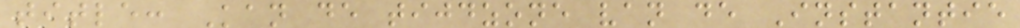title: Kan de tijdzone van de Instantie
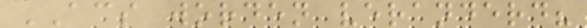ACS worden veranderd?
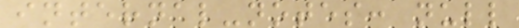internal-notes: null
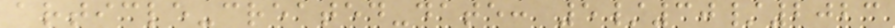article-created-date: 5/30/2023
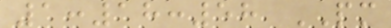1:18:58 PM
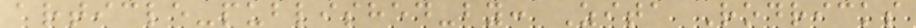article-published-by: Zita Rodricks
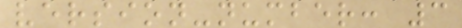version-number: 3
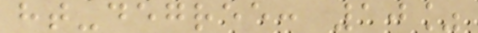ht-degree: 10%
